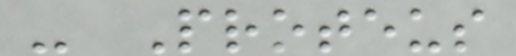- Proteus
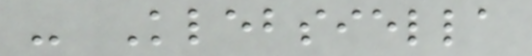- Klebsiella
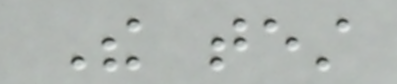The test
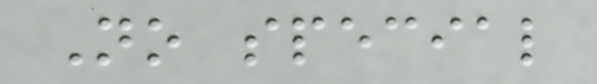No special
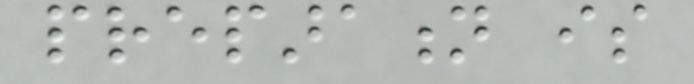preparation is
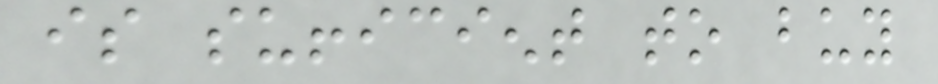is sufficient to buy
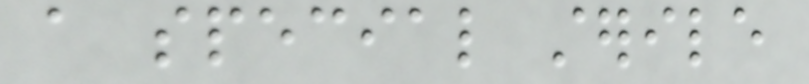a special sterile
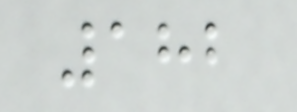182
